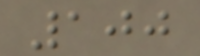100
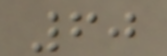60
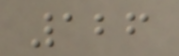126
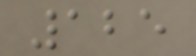125
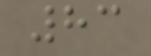83
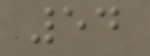54
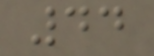44
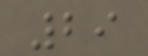29
